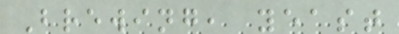Brewing, yeast
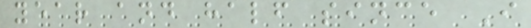year and half since I
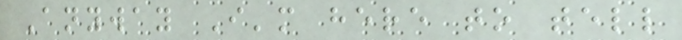Anyway I'm here to tell
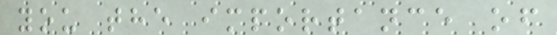you the importance of
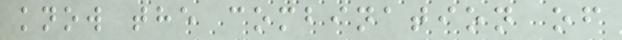know the combination of
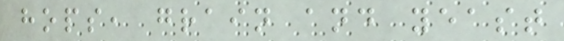hops, grain and yeast
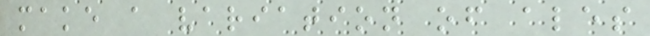make a variation of ales
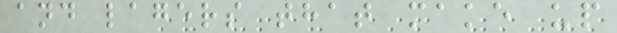and lagers that make up
